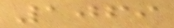1069
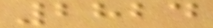2824
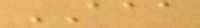AAA
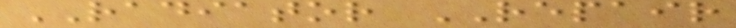RADIATOR REPAIR
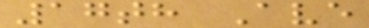17th Ave
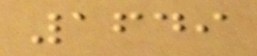1649
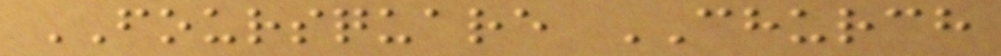FOURSQUARE CHURCH
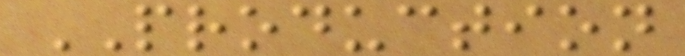PRODUCTION
